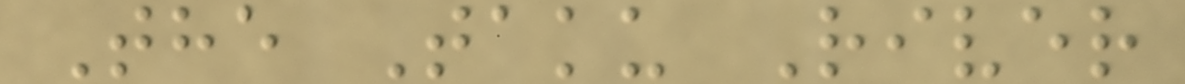The Taku River
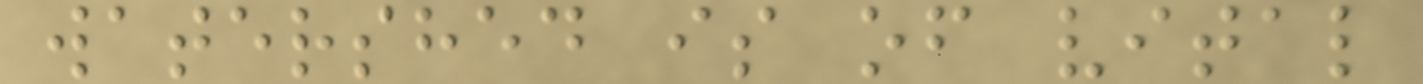watershed is of vital
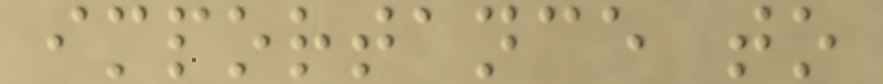importance to
